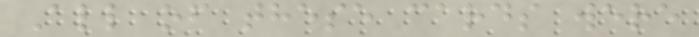All of these cards were
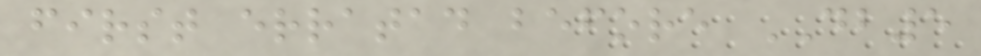first erratad before DB5
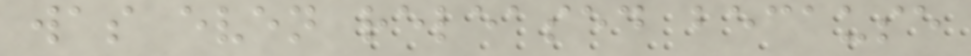was even released because
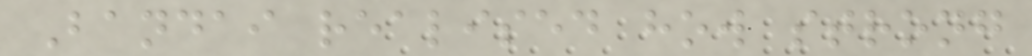Bandai realised how strong
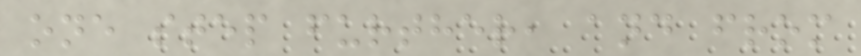one step further, and from
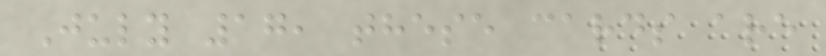July 17, these cards are
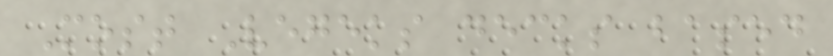Most Vegeks decks based
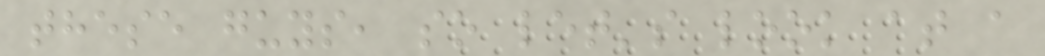these guys, so let's look at a
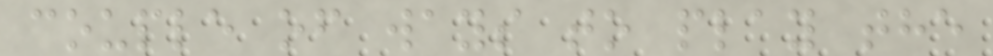couple of ways to play the
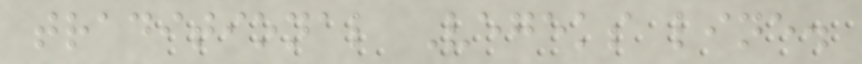traditional Vegeks line.
